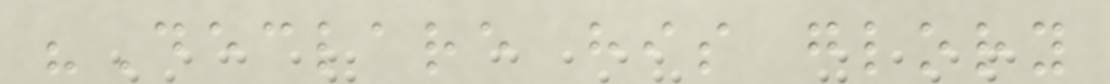"Declare his glory
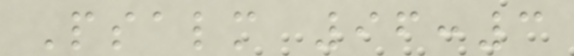Psalm 96:3
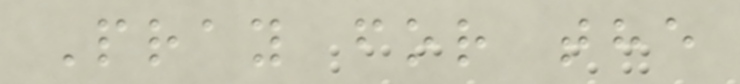Pray for the
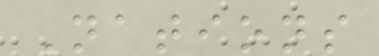Nations
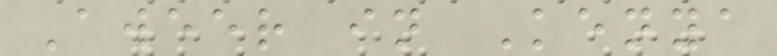Aweer in Kenya
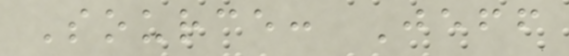Source: Jeff
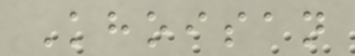Khoisan
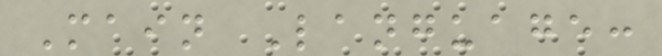Main Language:
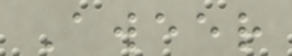Aweer
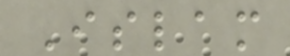Islam
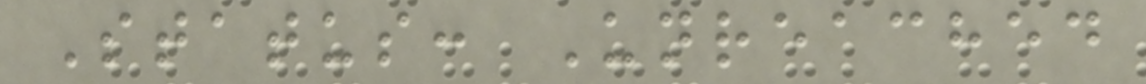Status: Unreached
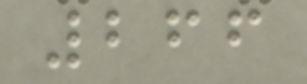266
